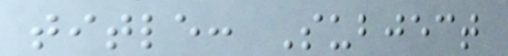title: Subject
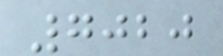7020
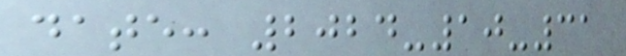date: 2024-10-31
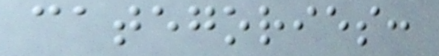categories:
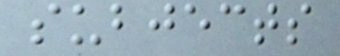subjects
